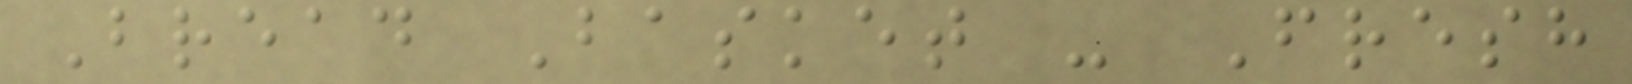Bread Basket - Fresh
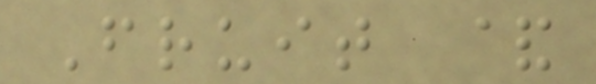Fruit &
